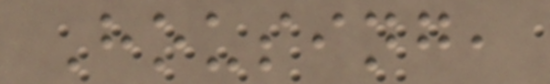Housing,
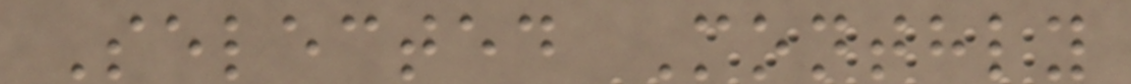Selected Monthly
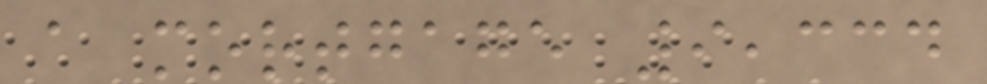a mortgage 9,334
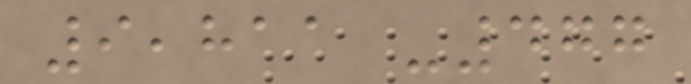9,811 -477
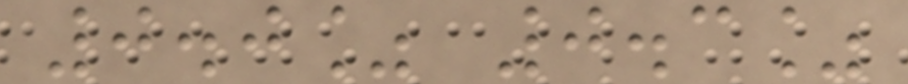0.0% 0.3%
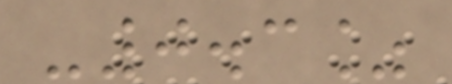-0.3%
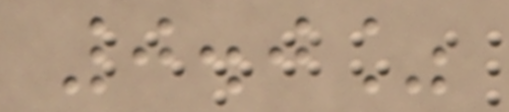0.0%
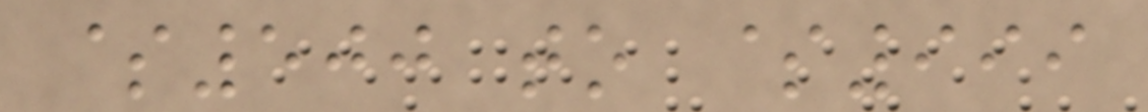$500 to $999
